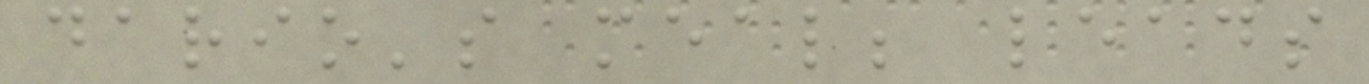dario's meal; leads
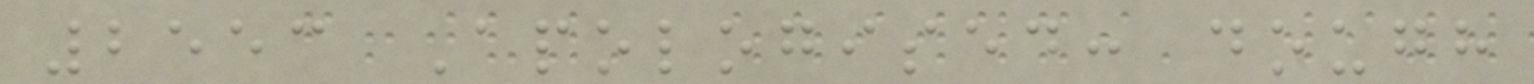2553 Apologised: dough
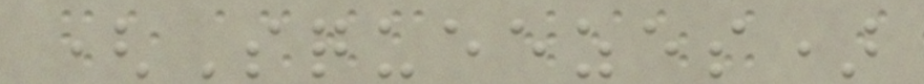(Squeezes)
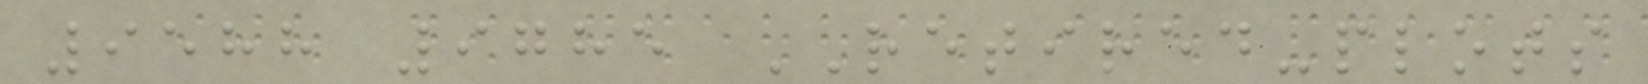9588 9785 RETIRED-plots
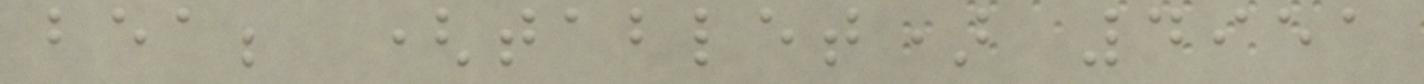bea; (tablet) 4951
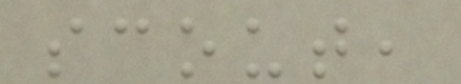scout,
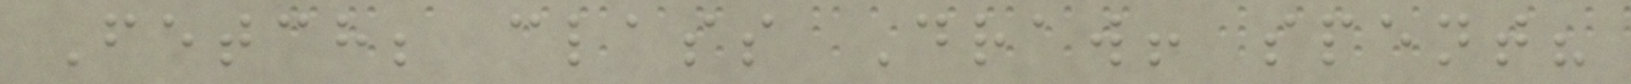Fetch; class Draw! spent?
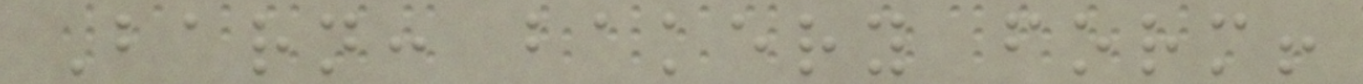Barn: bakery form!
